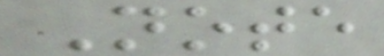Note
